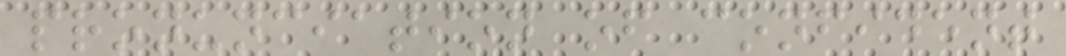pronunciation of confident
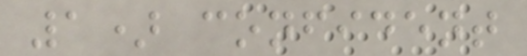1) confident
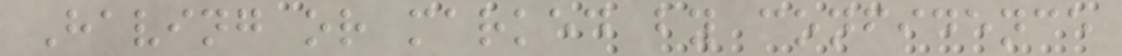Having or marked by confidence
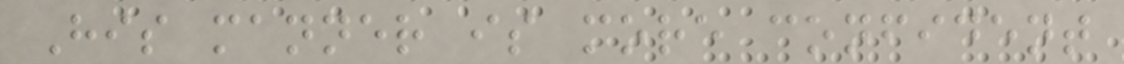His manner is more confident
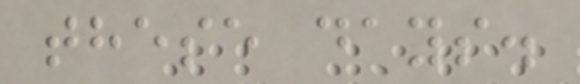these days.
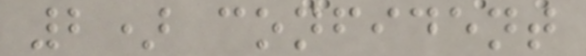2) confident
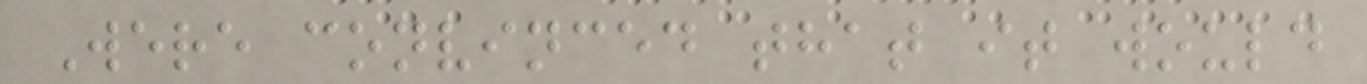Were convinced that it would
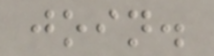join.
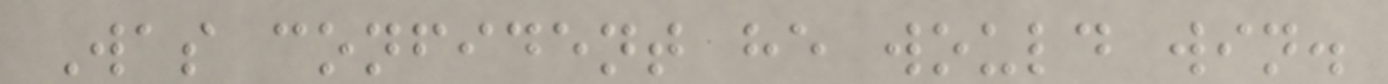Was confident he would win.
